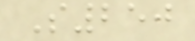S250
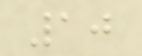10
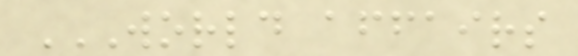WORLD AFFAIRS
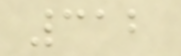312
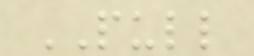PULL
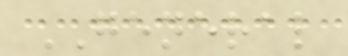GENERAL
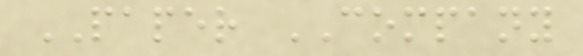PAPER COMPANY
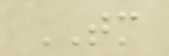TM
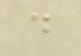d
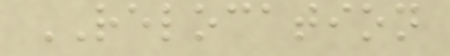RELOCATION
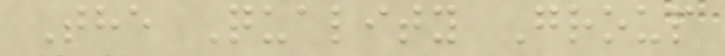The Quality Group
